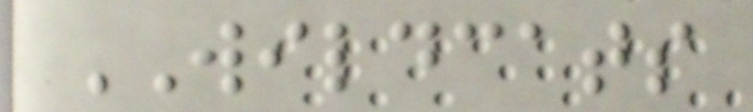WILDCATS
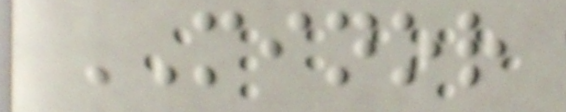MINOR
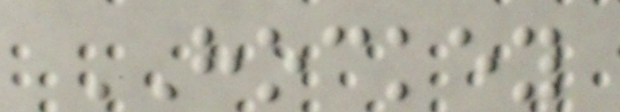HOCKEY
